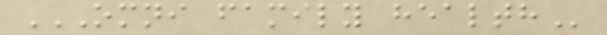OMNI FAMILY HEALTH
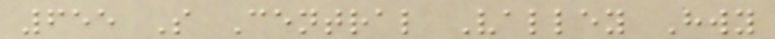655 S Central Valley Hwy
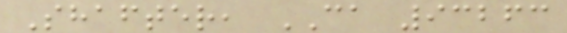Shafter, CA 93263
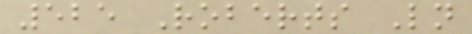525 Roberts Ln
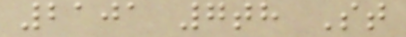2101 7th St
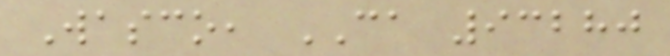Wasco, CA 93280
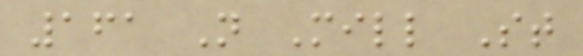161 N Mill St
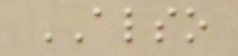ALSO
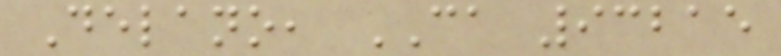Delano, CA 93215
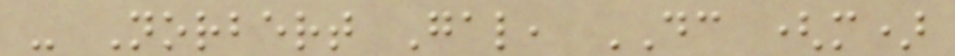- Norbert Gal, DC (m)
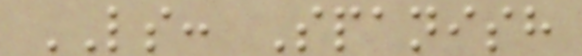LS: Spanish
